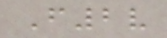F2v
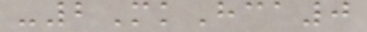-2MkHca0
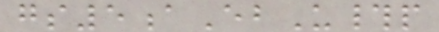gs5aEbU#p
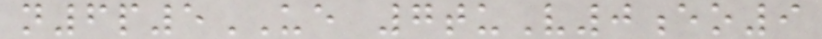n6p5UE 7tuV0eo9
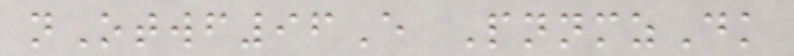nOtwf96E PnnmzDk
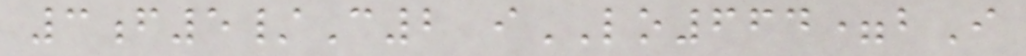3f5/C2 iLO664=bI
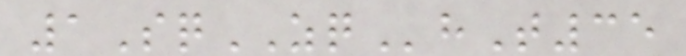1SqZQhT35
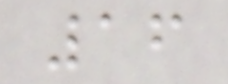16
